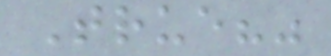True?"
